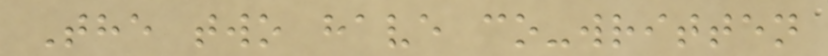The two have co-written
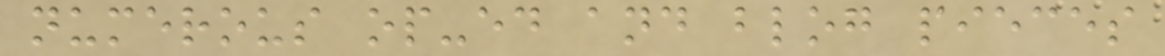numerous op-ed and blog pieces
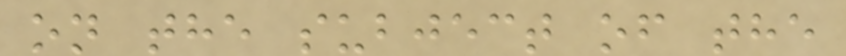on the subject of the
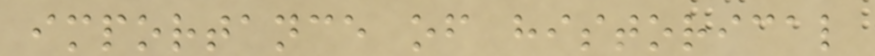importance of historical
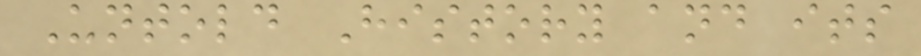Untold History and its
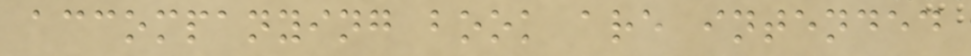accompanying book are intended
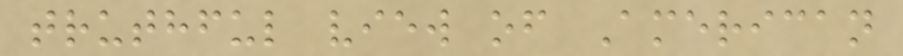truthful view of American
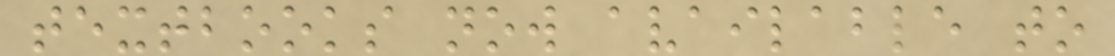textbooks now available to
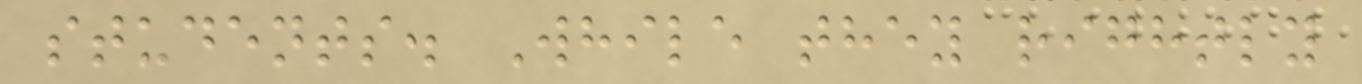students. While they rightly
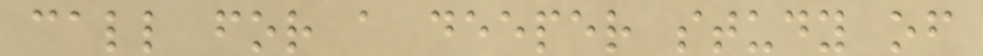call for a deeper study of
